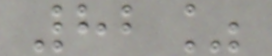82%
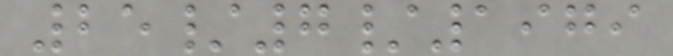25/7/1979
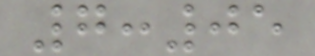7:05
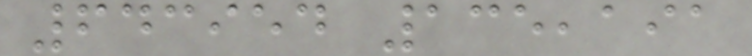643954 135,191
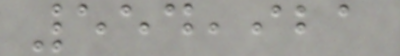554,921
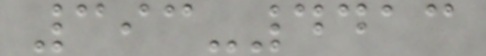393-4413
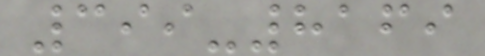399-8169
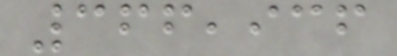366,936
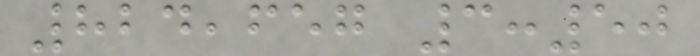824,657 3:50
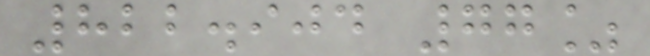822.904 77%
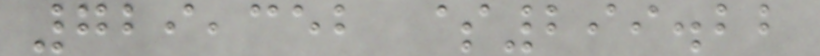729,352 $299.22
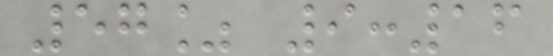57% 9:16
